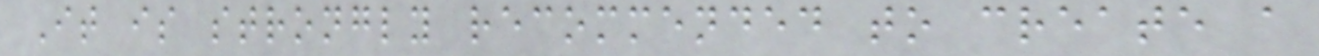It is strongly recommended to create a
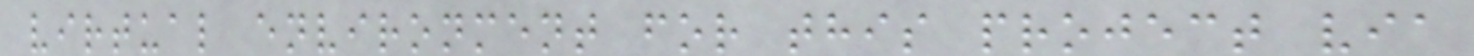virtual environment for this project via
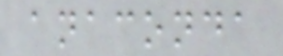anaconda
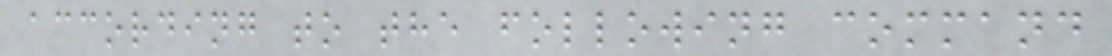according to the following command
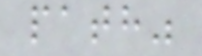path"
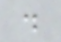.
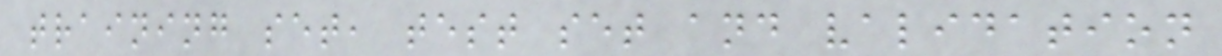training set, test set and validation
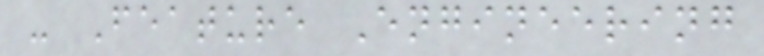- Feature Engineering
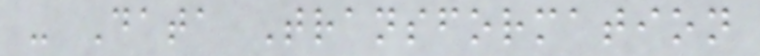- Data Transformation
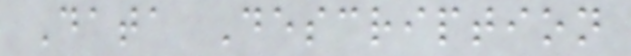Data Description
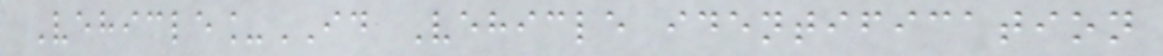Vehicle_ID Vehicle identification
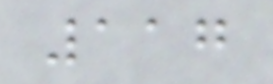117
